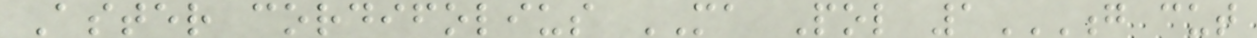Aster cordifolius MA Pol 1G CUT
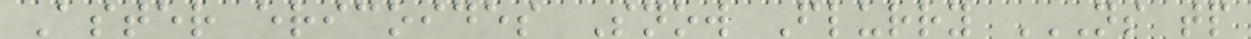Aster ericoides Snow Flurry NS TP
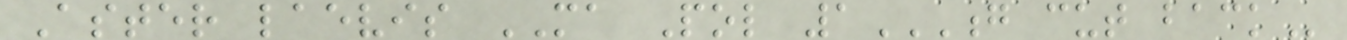Aster laevis MA Pol 1G CUT BACK
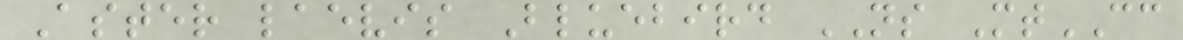Aster laevis Bluebird NS MtCC
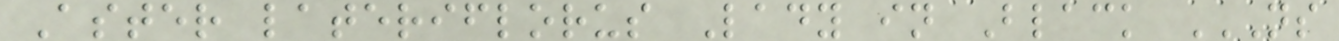Aster lateriflorus Lady in Black NS
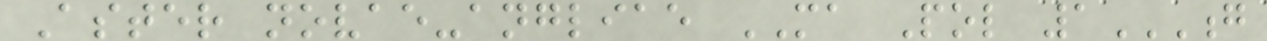Aster novae-angliae MA Pol 1G
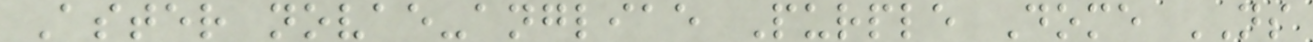Aster novae-angliae Purple Dome NS
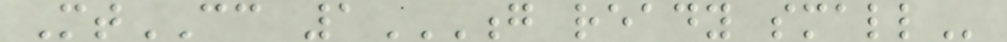MtCC 1G READY SMALL
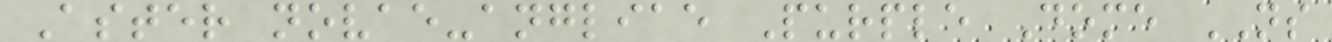Aster novae-angliae Purple Dome NS
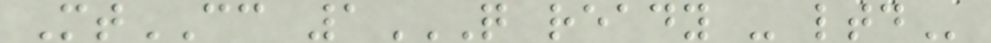MtCC 1Q READY - LTD
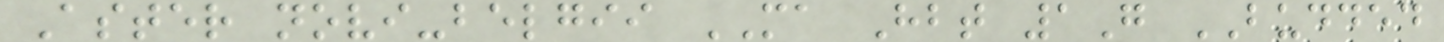Aster novi-belgii MA Hbt 1G BUDDED
